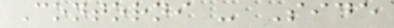Contorni - Side
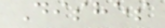Dishes
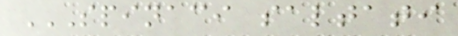SPINACI SALTATI
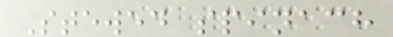Stewed spinach
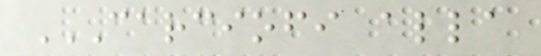CARCIOFI ALLA
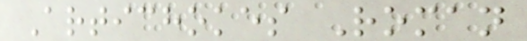Artichokes Roman
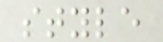style
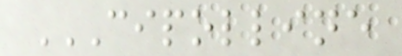CIPOLLINE
